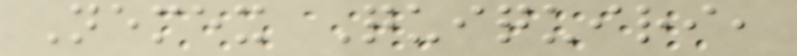Nemex Quiquiri,
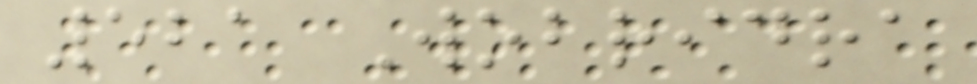521 Wobridra
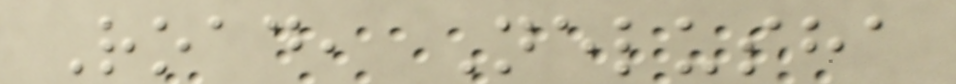Road, Nelusha
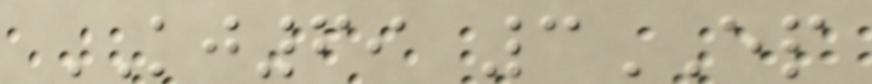KJ69 3EP
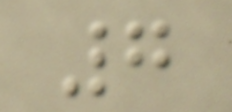7
